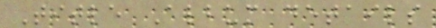Title Album details
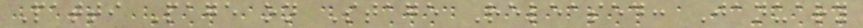Patti Page on Stage Released: January
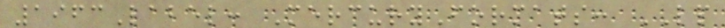1963Label: MercuryFormats: LP
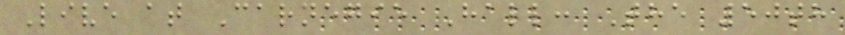Live at Carnegie Hall: The 50th
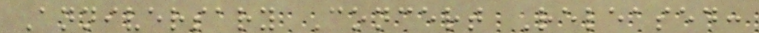Anniversary Concert Released:
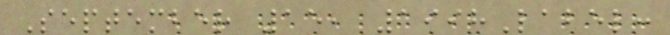September 15, 1998Label:
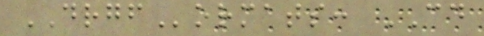DRGFormats: CD
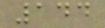144
